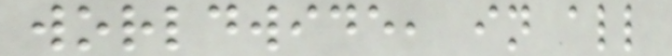worldwide, in all
